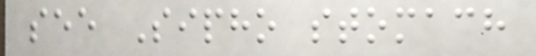see Sipho stomach
